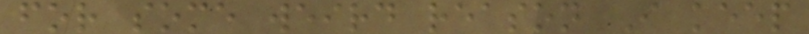for some weird reason I keep
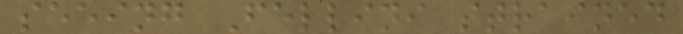seeing Fellini strained
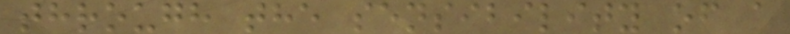through the sensibility of a
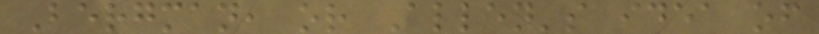Bergman, or Allen's idea of
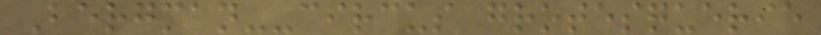Bergman--circus grotesquerie
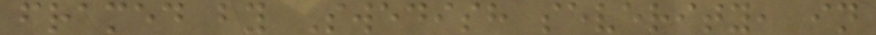framed by Swedish severity, in
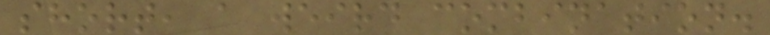short, a weird combination.
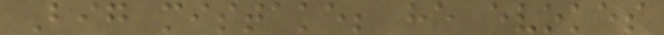Big mistake; he evokes
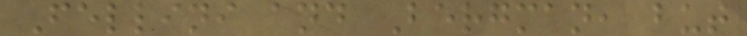Fellini and Bergman, but
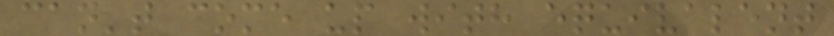can't come up with equivalent
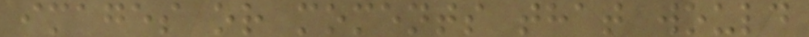images or moments that would
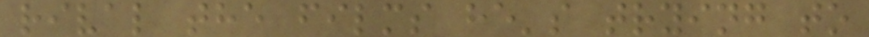rival the films he's trying to
